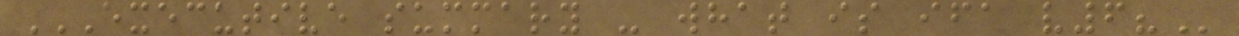EXECUTIVE SUMMARY - WHAT IS IFA V6?
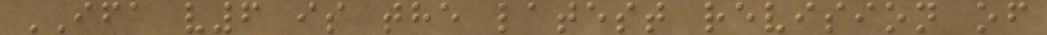IFA v6 is the latest revision of
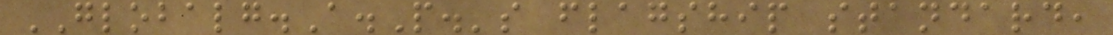GLOBALG.A.P.'s flagship standard,
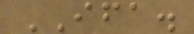IFA.
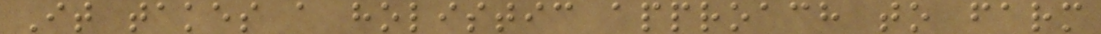It takes a holistic approach to farm
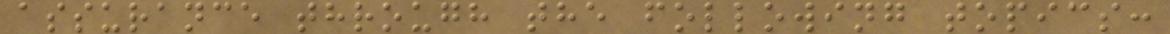assurance through the following topics:
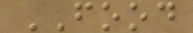FOOD
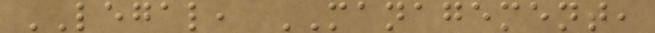LEGAL, MANAGEMENT,
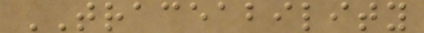TRACEABILITY
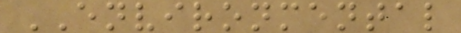ENVIRONMENTAL
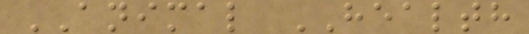ANIMAL HEALTH
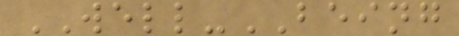WELL-BEING
